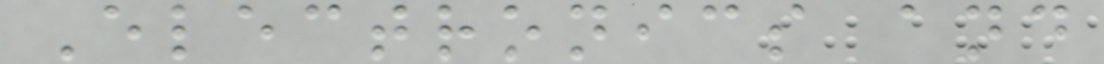Electronics and
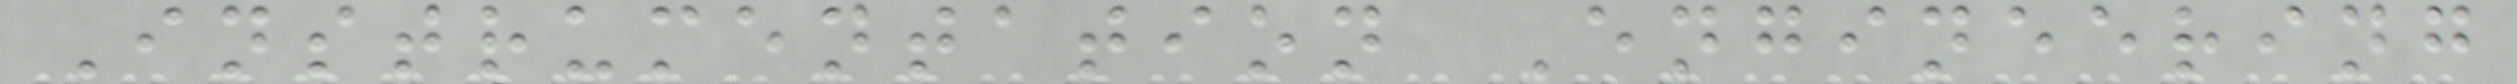Instrumentation Engineering
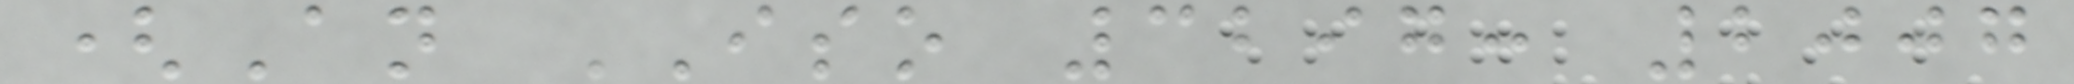(An ISO 3297: 2007
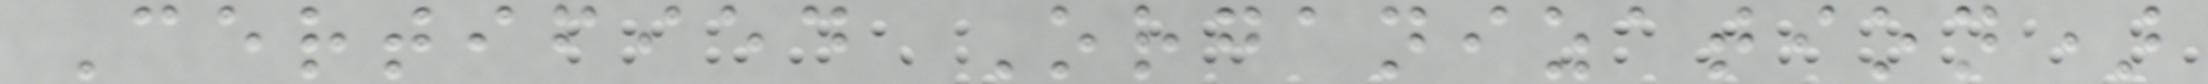Certified Organization)
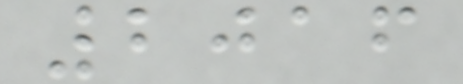2016
